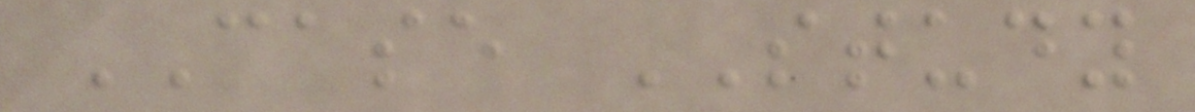CASE STUDY
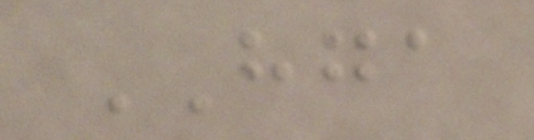HGA
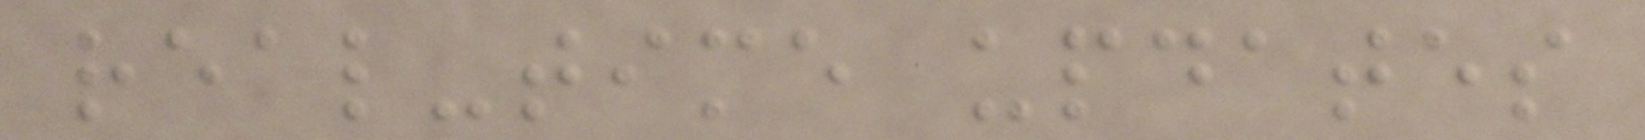real-time updates
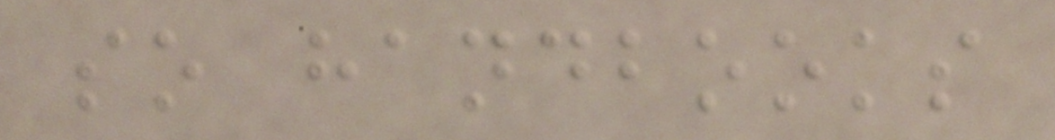so handbooks
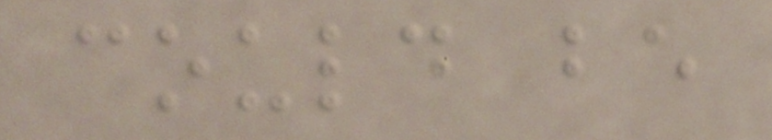could be
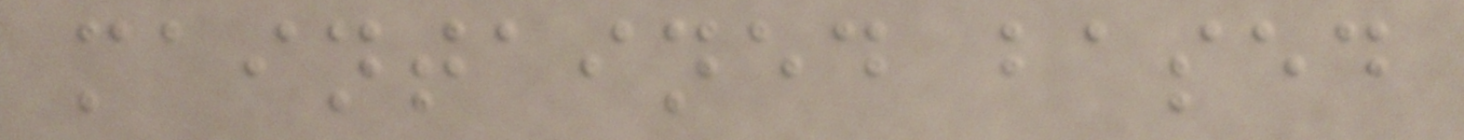maintained based
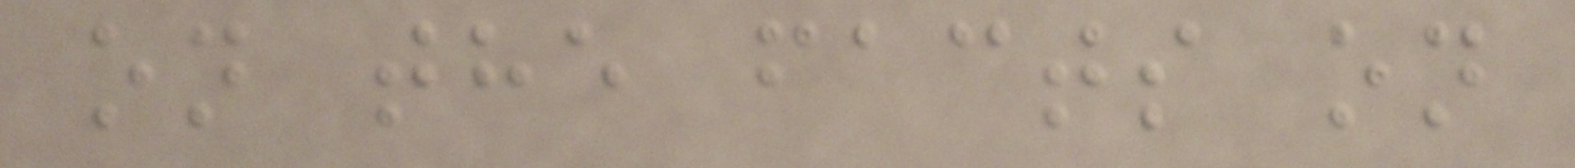on the facts on
